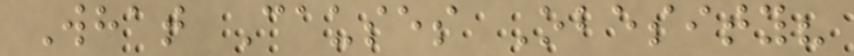What Causes Obesity?
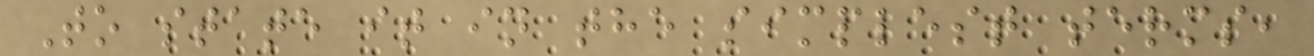To state it in the simplest terms,
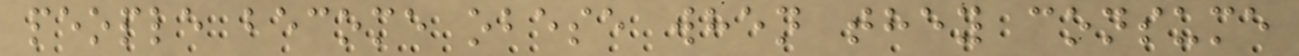people become obese when they consume
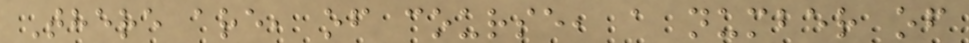There are, of course, a number of
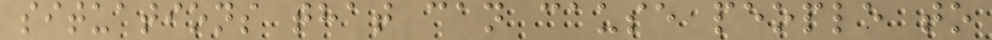situations that can cause people to
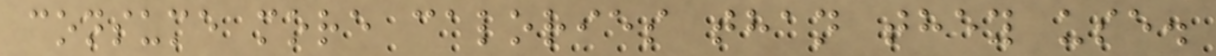consume more calories than they use.
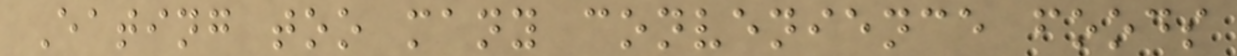Eating too many convenience foods
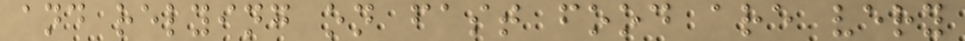and relying on fast food are very
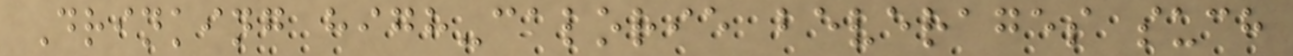Drinking high-calorie beverages such
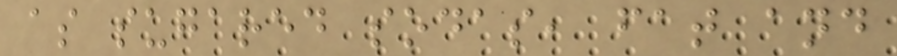as sugared sodas, fat and
